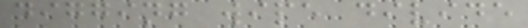digging wipe divide
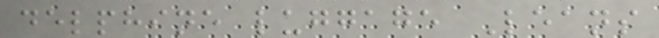delphine luggage Leans
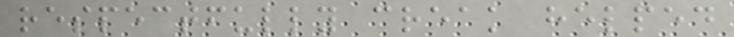respectfully creak helped
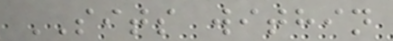SITS within
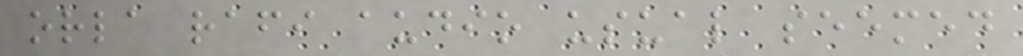orla rafi audio usual seemed
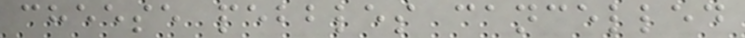cheese pebbles cancelled
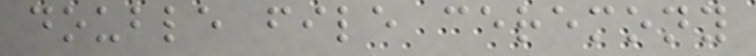double file ceremony
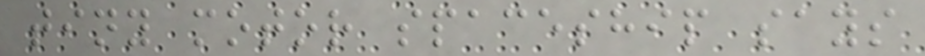tiny motor spaceship says
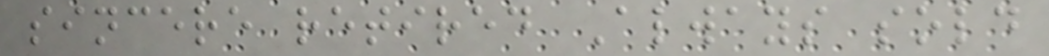sincere retired Always sold
